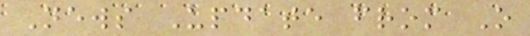News Update from O
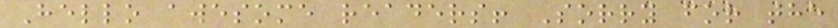Hello awesome readers! Sorry for the
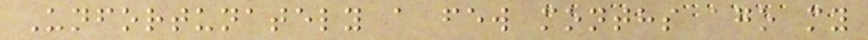Unfortunately a few months ago my
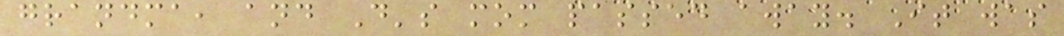grandma, and D's mom passed away. It was
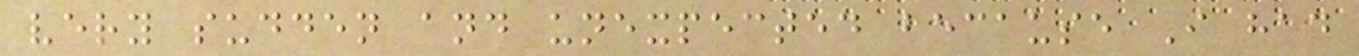very sudden and unexpected because I had
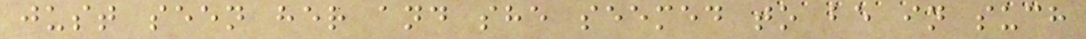just seen her and she seemed to be in such
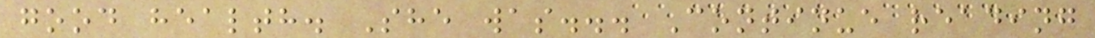good health. She was... Continue reading
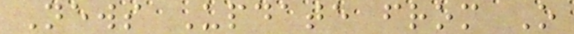News Update from O
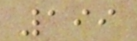199
